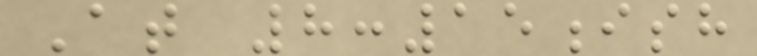At 8:15ish
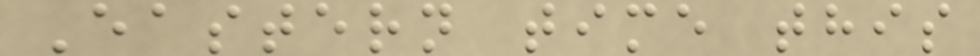Eastern time this
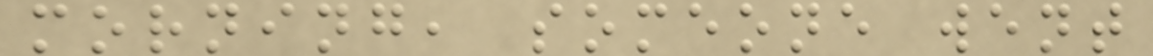morning, someone went
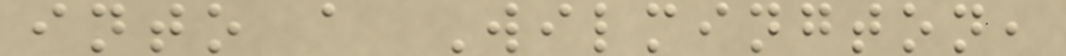into a Wilmington,
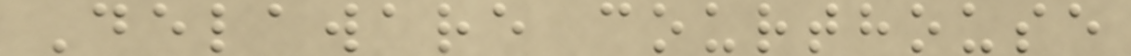Delaware courthouse
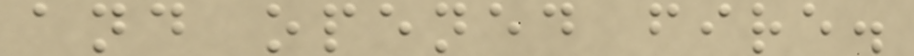and opened fire.
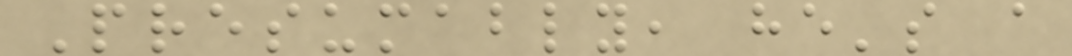Presumably, he's a
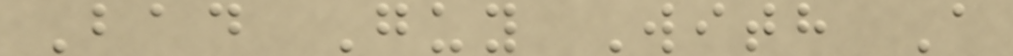Bad Guy With A
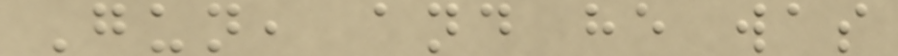Gun, and he was
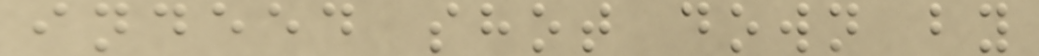indeed shot down by
